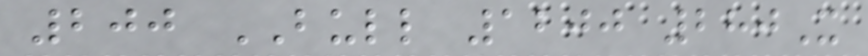200 BULL 1200 280X
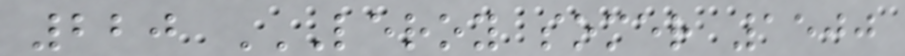220 LEROY SOMER 1500
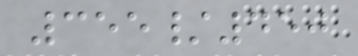355/450
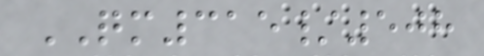QM315/508
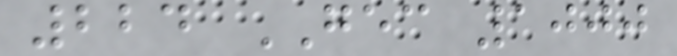224 GEC 1000
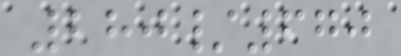280/670
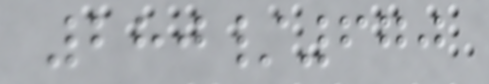280/670
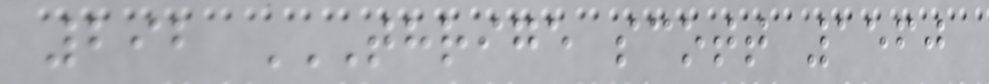292 THRIGE SCOTT 1560
